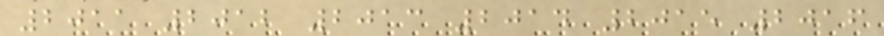2011 2012 2013 2014 2015 2016
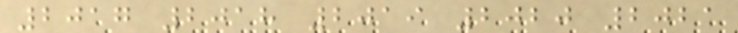2017 2018 2019 2020 2021
